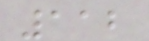112
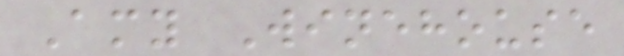Amy Winehouse
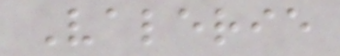Valerie
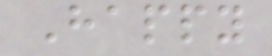Happy
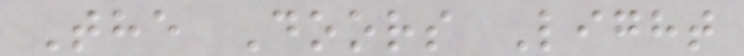The Doors Light
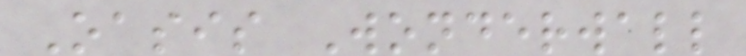Oasis Wonderwall
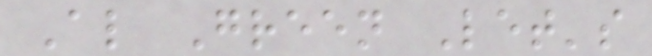Al Green Let's
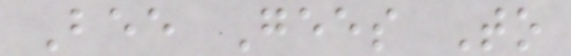Bee Gees To
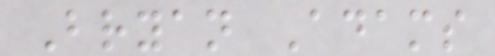Bryan Adams
